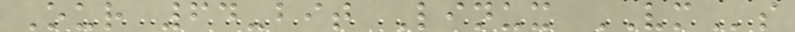Our 64-bit Linux VMs
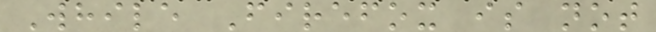While Firefox is not
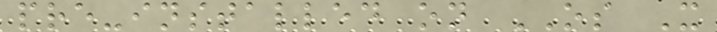pre-installed on OS X
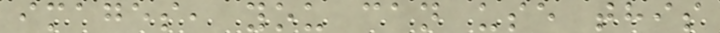images, you can use this
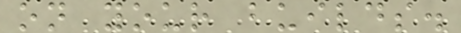on your builds.
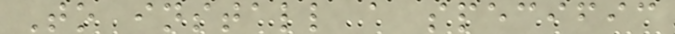To install a specific
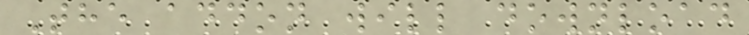The addon will download
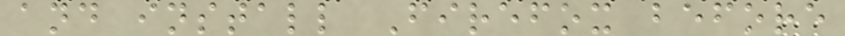and install Firefox before
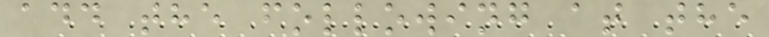add the following at the
